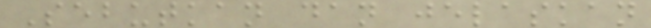Sebutkan dan jelaskan
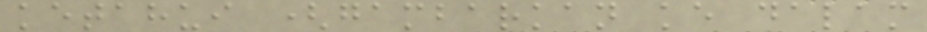ketahui (gambarkan ke dalam
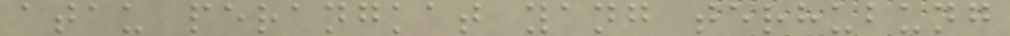atau perangkat yang terhubung
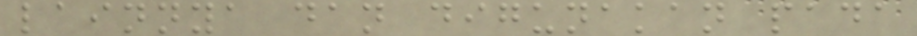lainnya dan digunakan pada
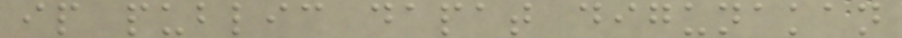ip public dapat digunakan
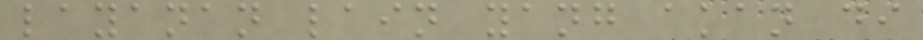layanan lain yang akan di
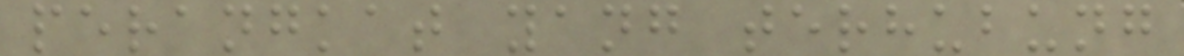perangkat yang terhubung
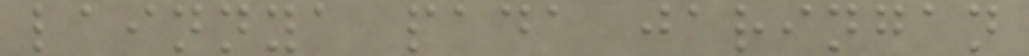lainnya pada jaringan
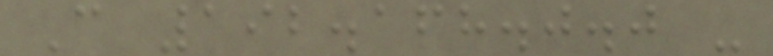C 192.168.0.0 -
